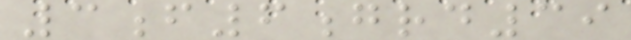3f6grd39
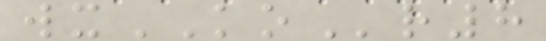wxKOr8
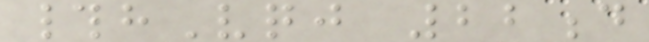#hVqj 22d
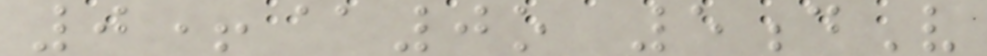0+@0o 5dV
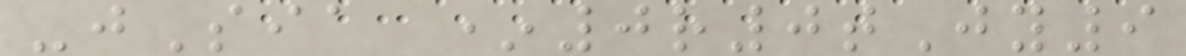-jSia *0r0tJy9
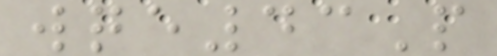wqe43P
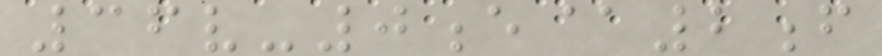36v-0e@2f
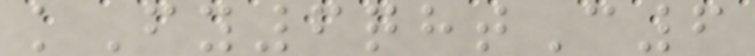kFy6qhtC6
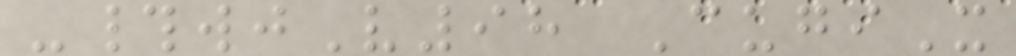-#wjV98 CugiX
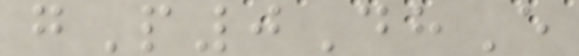gP0DhE
